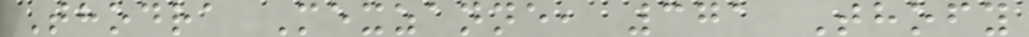Thodra Mexzanne, 371 Thofy
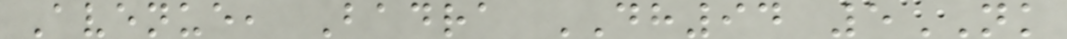Avenue, Badra DH94 5NK
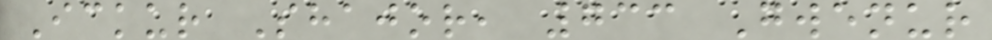Ickur Shajor, 733 Gwenur
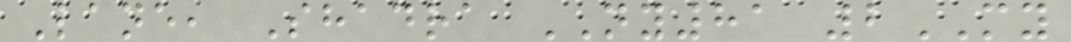Lane, Shadra NY81 2MY
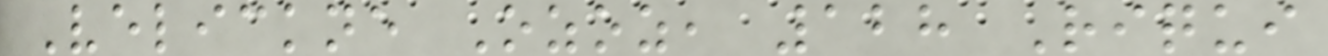Velickne Ozoz, 128 Riqui
